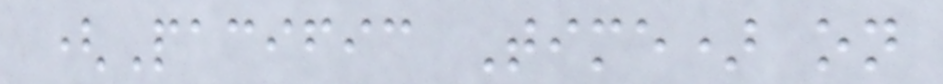(Pacific Time) on
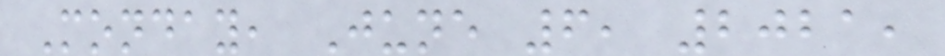Monday, June 6, 2021,
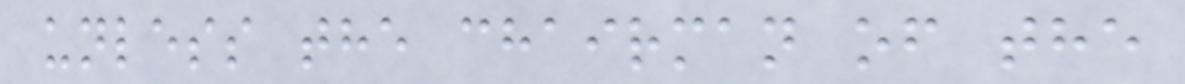unless the chairman of the
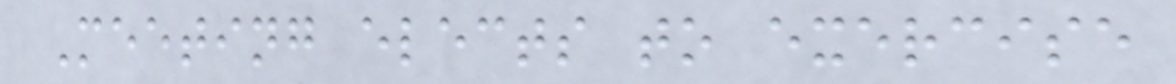Meeting elects to exercise
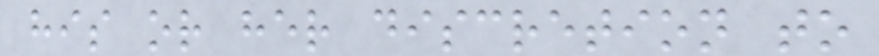his or her discretion to
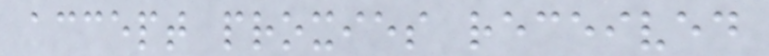accept proxies received
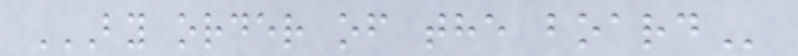BY ORDER OF THE BOARD
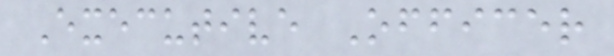Executive Officer
